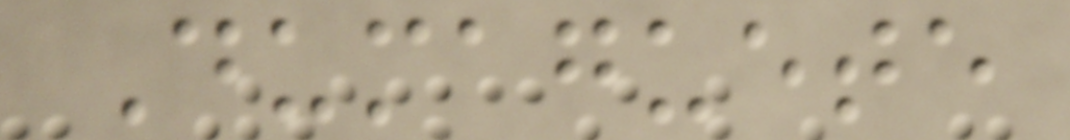Dumaguete
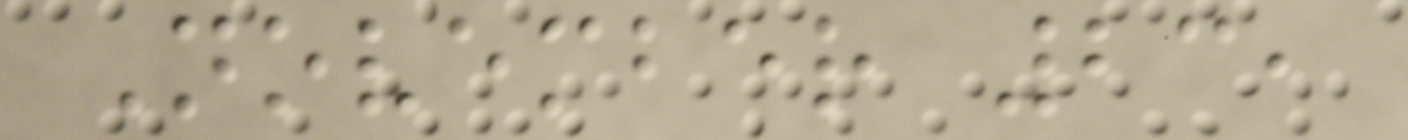November 23,
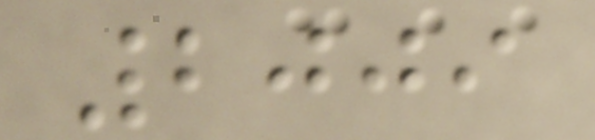2009
